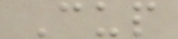Cup
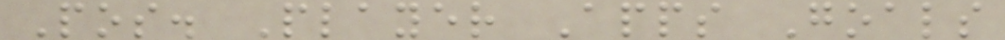Pos. Player Apps Goals
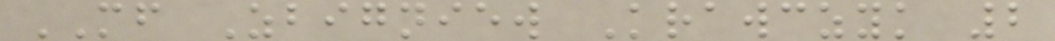MF Zbigniew Krawczyk 2
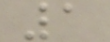1
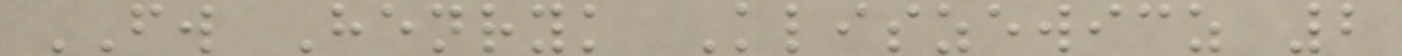FW Henryk Kliszewicz 2
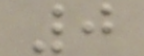0
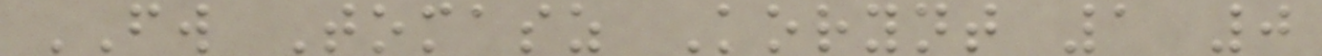FW Tomasz Korynt 1 0
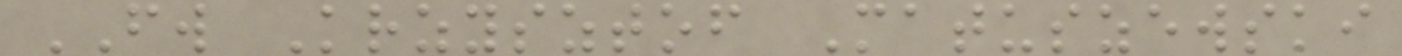FW Krzysztof Matuszewski
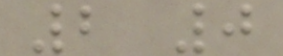2 0
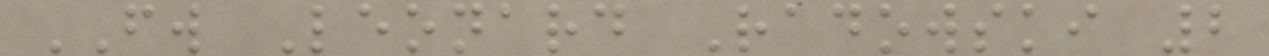FW Leonard Radowski 2
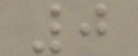0
